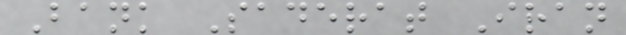Bank Saderat Iran
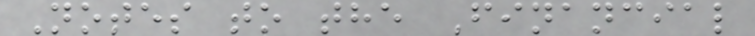Notes to the Financial
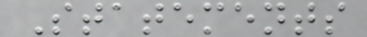Statements
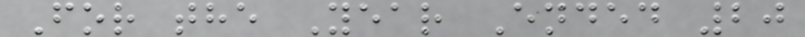For the Year Ended 20
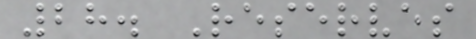28. Reserves
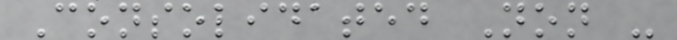Consolidated Non -
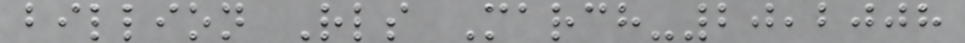billion Rls March-20,2008
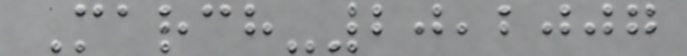March-20,2007
